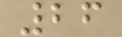26
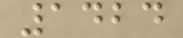1424
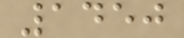1450
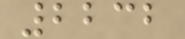2232
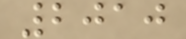2010
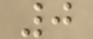0
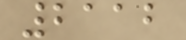2112
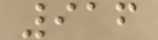916
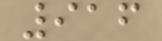916
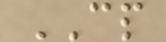CP
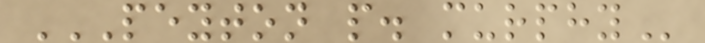PEYTON P. MURPHY
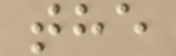the
